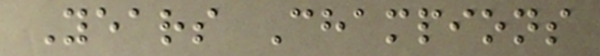Years Champions
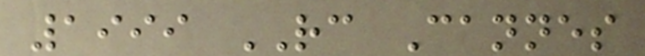1999 RC Cannes
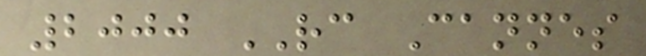2000 RC Cannes
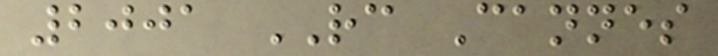2001 RC Cannes
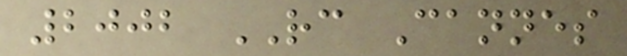2002 RC Cannes
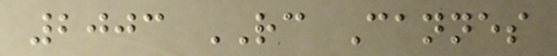2003 RC Cannes
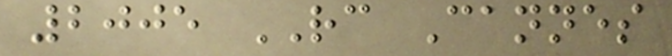2005 RC Cannes
